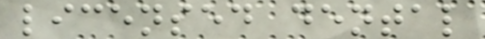licensed dental
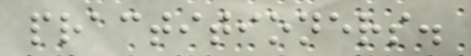practitioners.
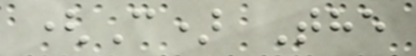(C) The
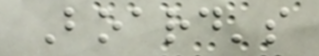Board's
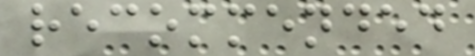recommended
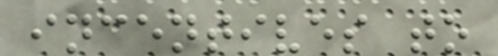incentives to
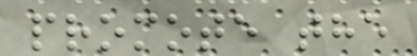promote the
